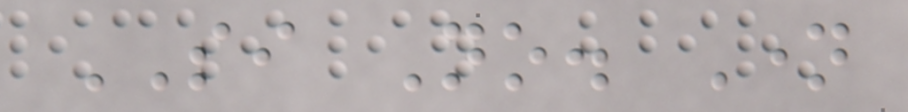SI No. Name
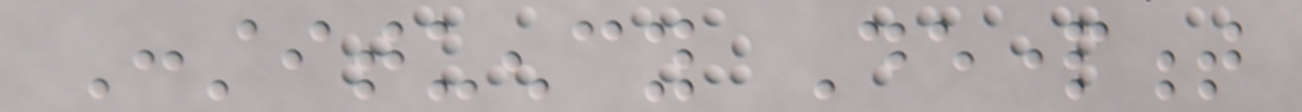Constituency Department
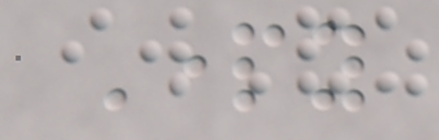Party
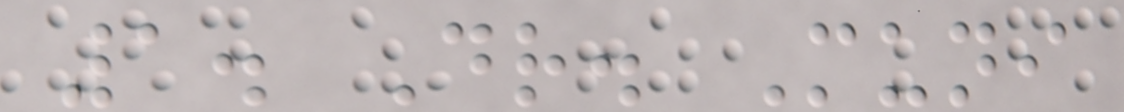1. Dr. Muni
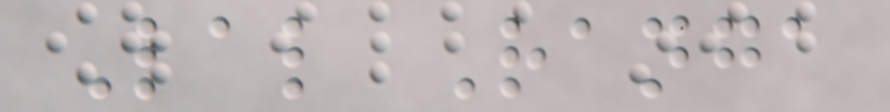Lal Ranga
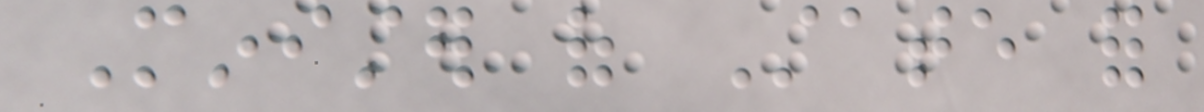Minister of State for
